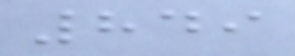849
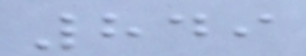849
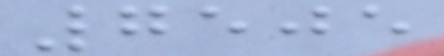7505
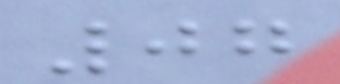07
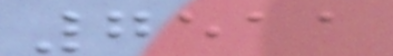7511
